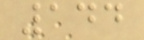144
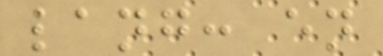lang: en
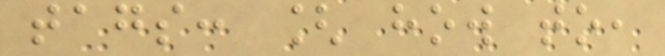tags: [ how to,
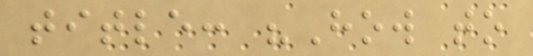title: "How to
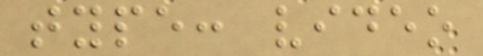type: video
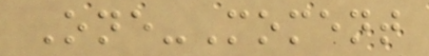One-Moment
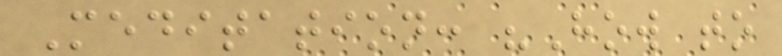Meditation: "How to
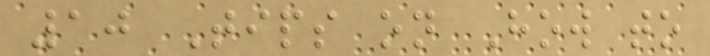10 Tips on How to
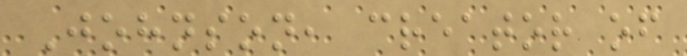Johnson, creator of
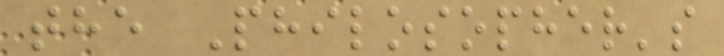the Philosopher's
